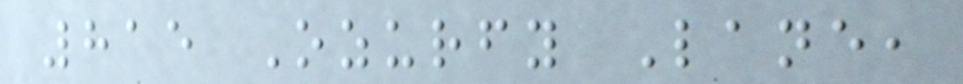815 Ozurfy Lane,
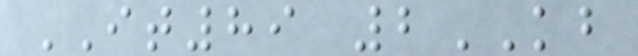IT89 2KB
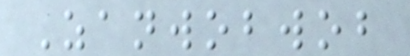Zanwobwob
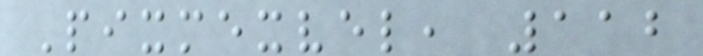Pixmexvel, 112
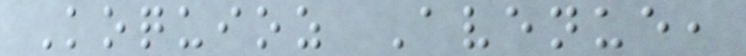Koquioz Avenue,
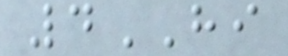4HI
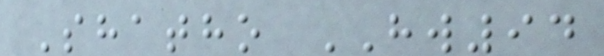Shatho HW94
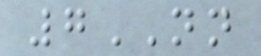7NN
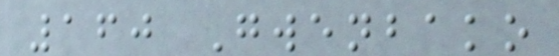160 Gwenbako
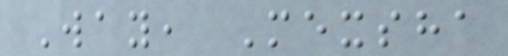Way, Mexsha
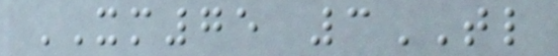XM75 3TL
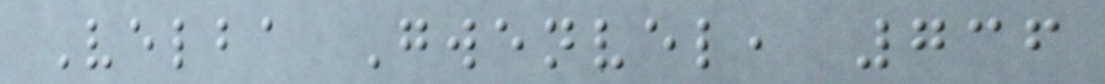Velba Gwenvel, 736
